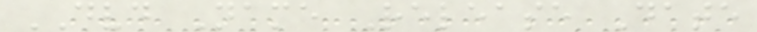DVD Name Release Date
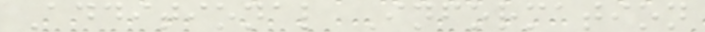Additional Information
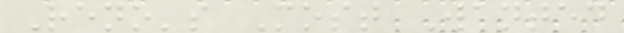Reno's Most Wanted
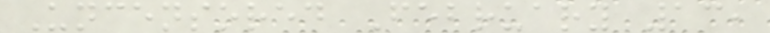Uncensored February 13,
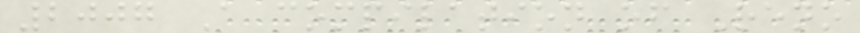2007 A compilation of Reno
